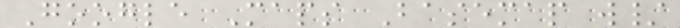Google Maps Basemap w/
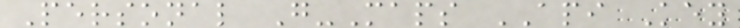Personal G-Maps API Key
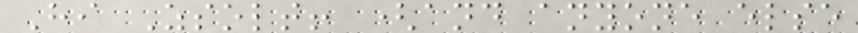Hi Zsolt! (and anyone else
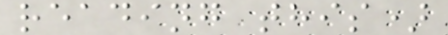reading this)
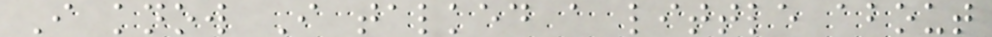I know I talked a little about
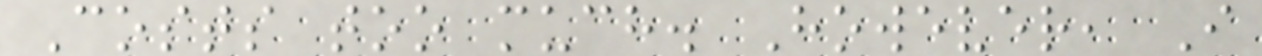Costs too much. However, I
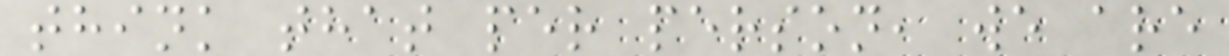think that per person, we are
